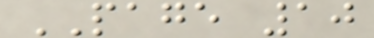PAGE 10
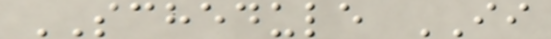SCHEDULE II
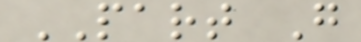PART G
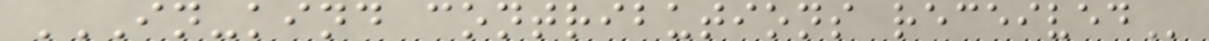IN-KIND CONTRIBUTIONS RECEIVED
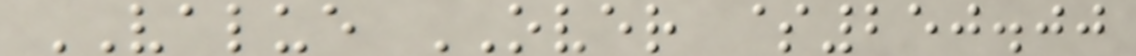VALUE OVER $250.00
